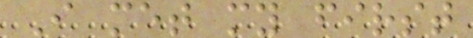I met my first
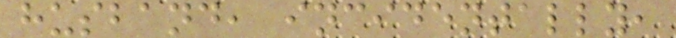husband, incidentally,
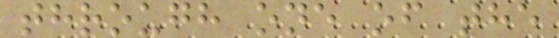through one of the
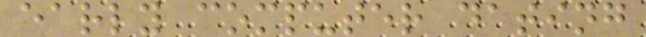early computer dating
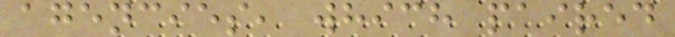agencies, which paired
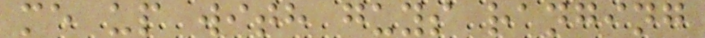me up with guys ranging
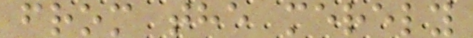from the merely
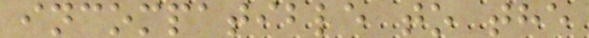incompatible to the
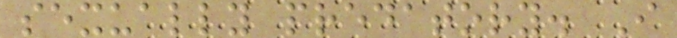sexually predatory. I
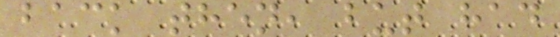back then, but had
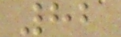82
